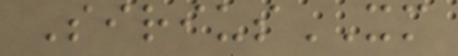SiriusXM
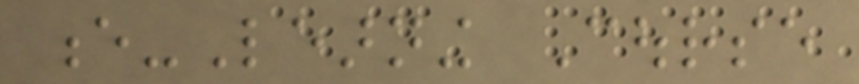e-Learning Course
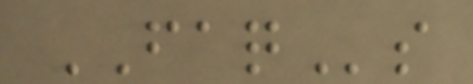FAQs
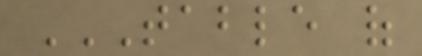TABLE OF
